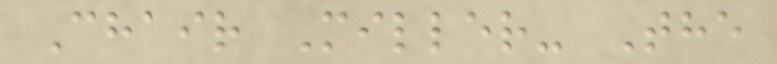Chair Miller- The
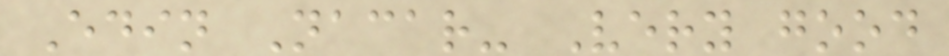Edin Nacar- Very good
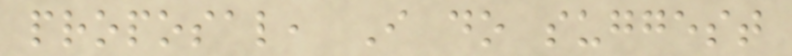proposal, I do suggest
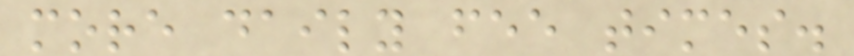more daily fee times.
